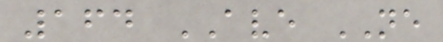164 AVE NE
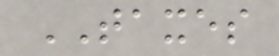TAXES
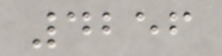4256
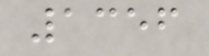1356
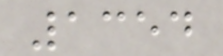1354
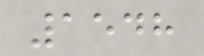1548
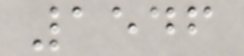1546
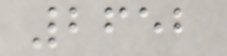2652
